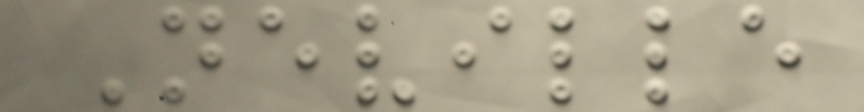Neville
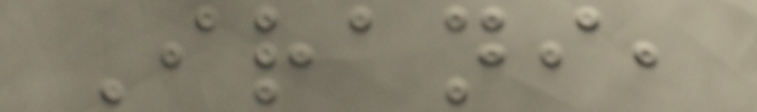Irani,
